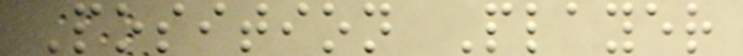Position Player
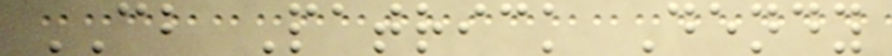CB Patrick Dendy
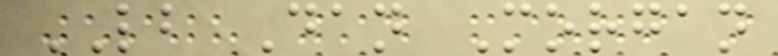LB Dan Morgan
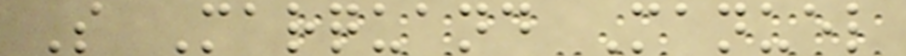S Marquand Manuel
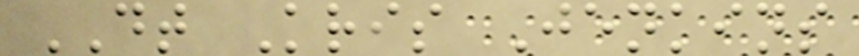DT Kris Jenkins
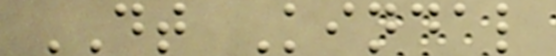DT Kindal
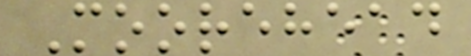Moorehead
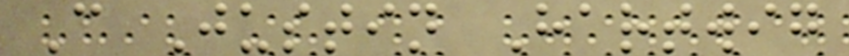C Justin Hartwig
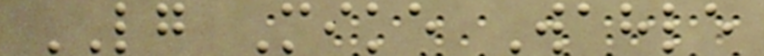LG Mike Wahle
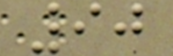90
